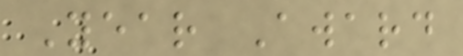Year Award
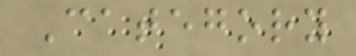Category
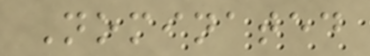Nominated
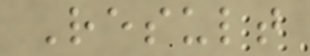Result
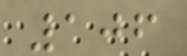106
